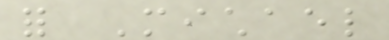for Michael
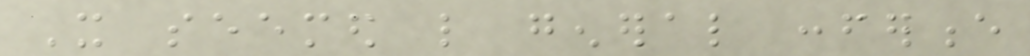It seemed like general conference
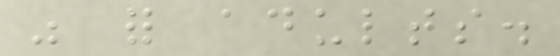was for adults.
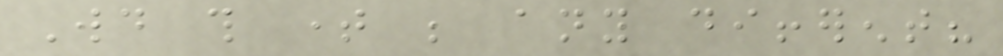Would this time be any different?
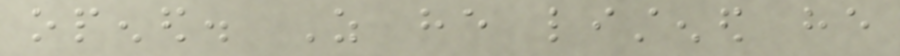opened. As he listened he
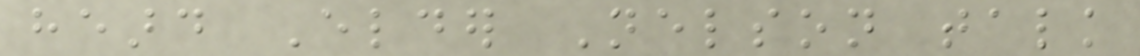heard Elder Nelson talk
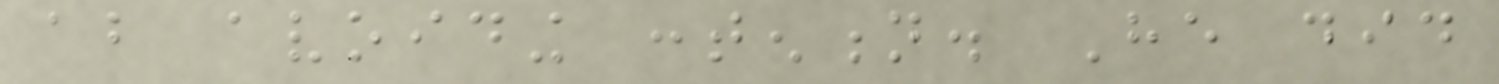about avoiding contention. He did
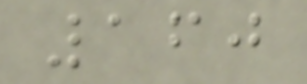160
